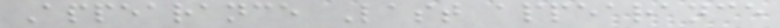Appearance Last appearance
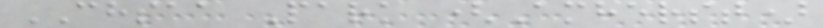CHSAA Park (Amherst)
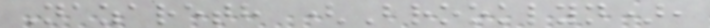Nazareth (Brooklyn),
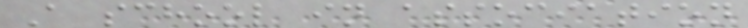A school in association
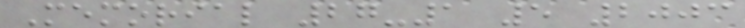Memorial 27-1 5 2003
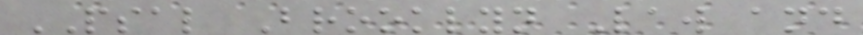PSAL Brooklyn Law and
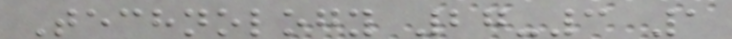Technology 27-3 1
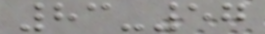83-57
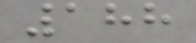188
